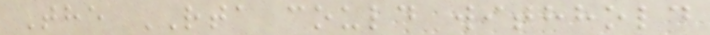The RTA could withhold
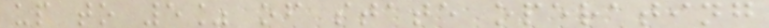up to 5% of state operating
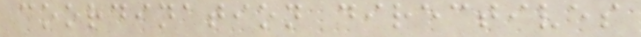coordination directives
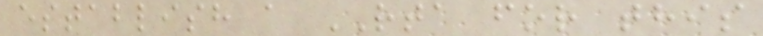establish a RTA for this
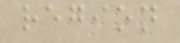region
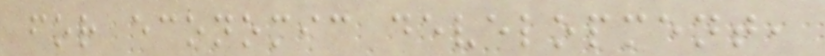for economic development,
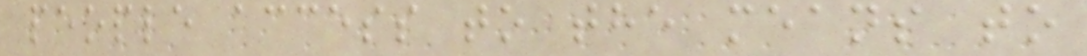people access to the means to
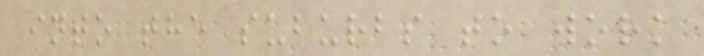into the suburbs to work
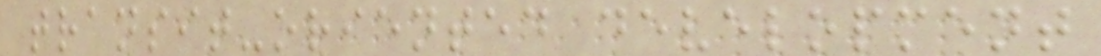transit-oriented development
